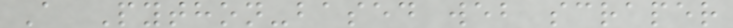A Python-based web scraper
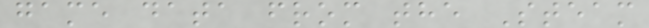game data from the Steam
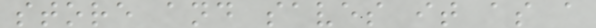store and saves it as a
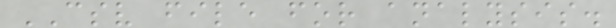CSV file for analysis.
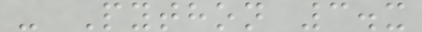- Python 3.x
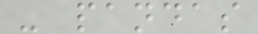- pandas
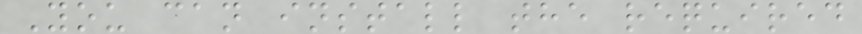You can install the required
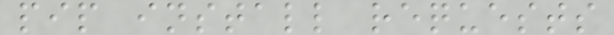pip install requests
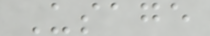Usage
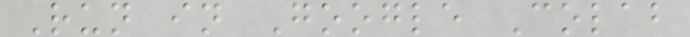Run in Google Colab
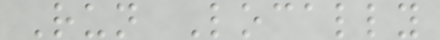Run Locally
